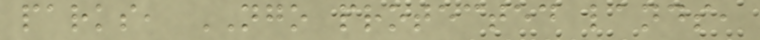parks, NGO protected lands,
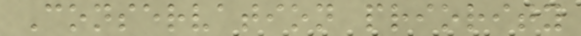Conservation priority
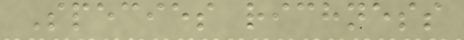Species richness
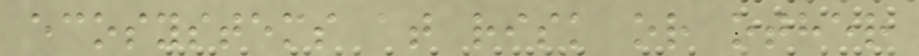ecosystems at risk or other
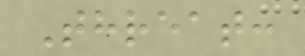Threat:
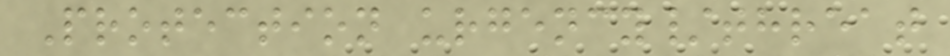Protection urgency/threat
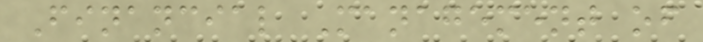Financial Management of
